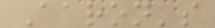Aaron's
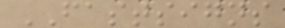FASTSIGNS
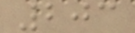203
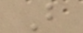B
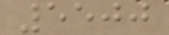5500
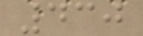430
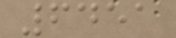6451
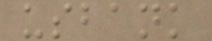usbank
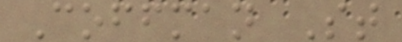Coffman St
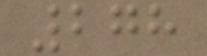278
